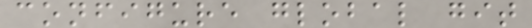configure global git
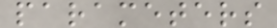parameters
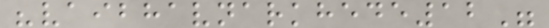"vaibhavnarkhede12"
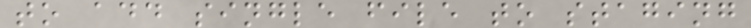to add single file to staging
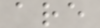are
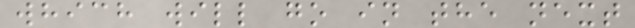which will go in the next
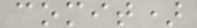comit)
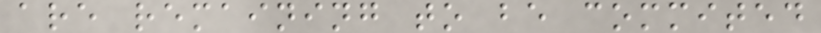are remaining to be commited
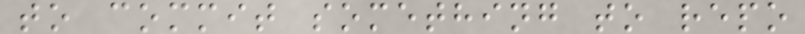to commit something to repo
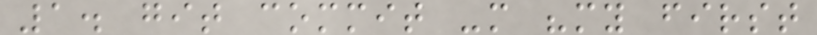1. git commit -m "my first
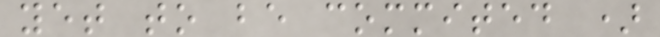yet to be commited )
